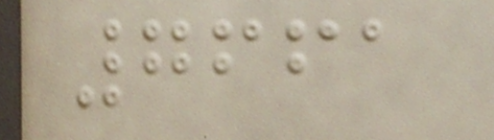7661
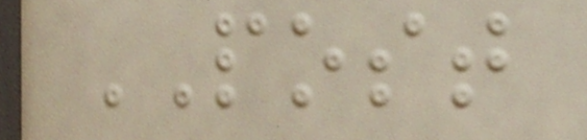POST
